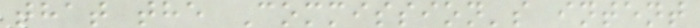that the Commission's intent
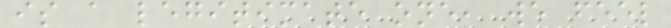is a legitimate one, we feel
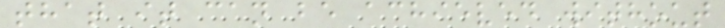that it can be achieved without
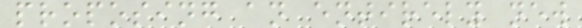proposing an entirely new
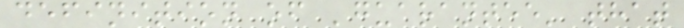definition of 'guarantee' that
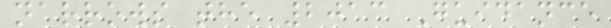narrows the 2013 Guidance
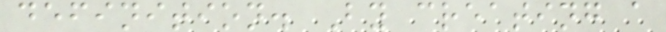definition. By creating a
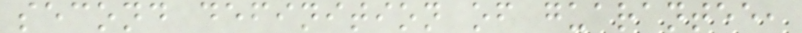second definition of guarantee,
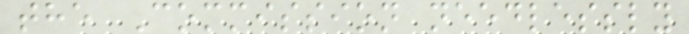the Commission needlessly
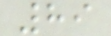89
